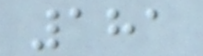181
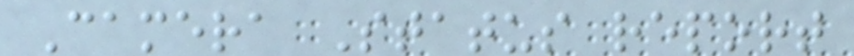Camera Status report
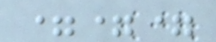===
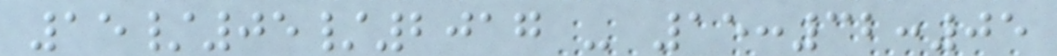15/05/2017 - 15:32:05
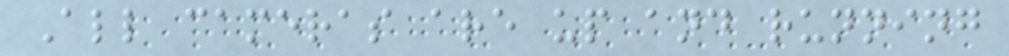All cameras are up and running
